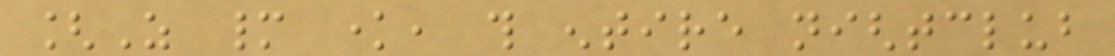[As many know, this entire nightclub
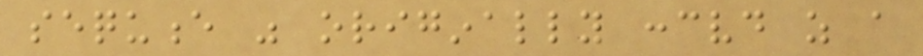sequence was originally conceived as a
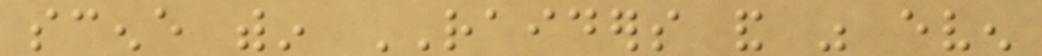scene within RAIDERS and was even
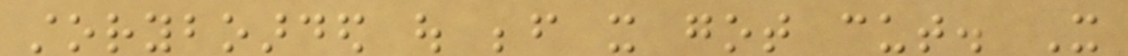storyboarded out before it got cut. It
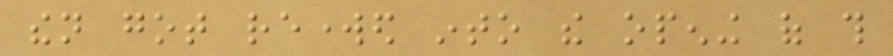then got reworked into the opening of this
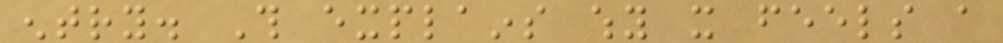entry. This explains why it feels a
